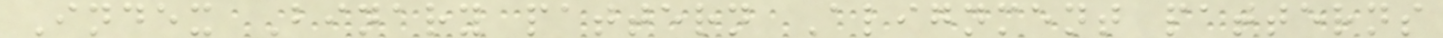Index Binary pattern Alignment patterns
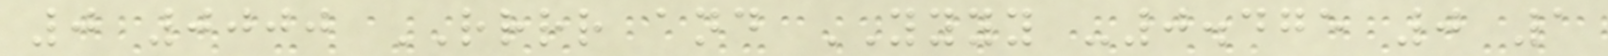0 0000 RRRR and YYYY -0.475 0 1
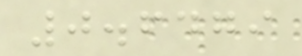0.6479
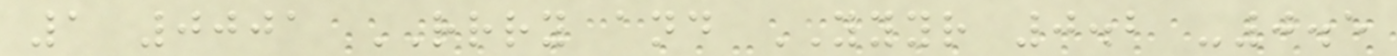1 0001 RRRY and YYYR 0.2 -0.5
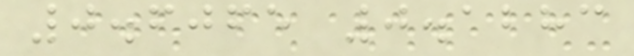0.6065 0.1283
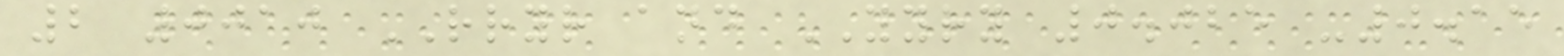2 0010 RRYR and YYRY 0.025 -0.15
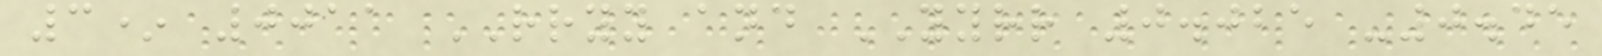3* 0011 RRYY and YYRR 0.025 -0.45
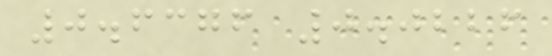0.6376 0.0226
